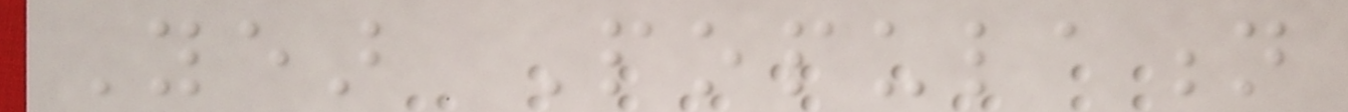Year Population
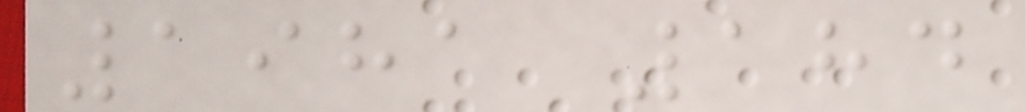1981 184
